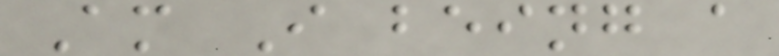Am I being a
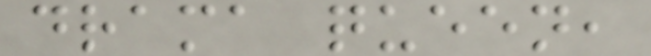drama queen,
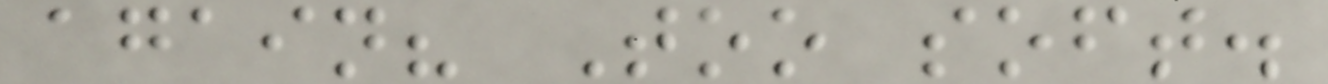again? Too soft.
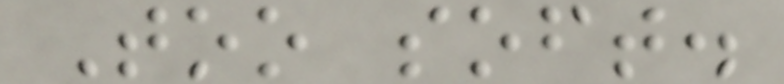Too soft.
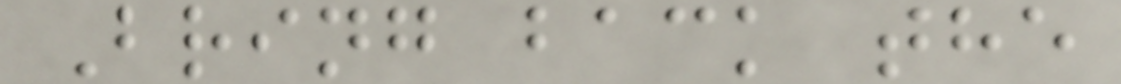Bring back the
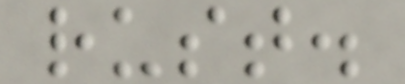rust.
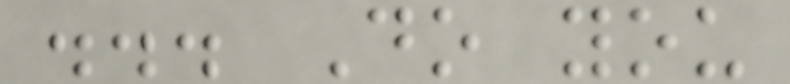... Do you
